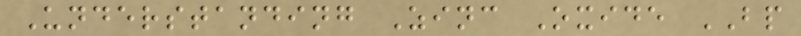Understanding Zinc Oxide BP
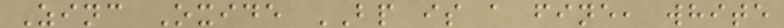Zinc Oxide BP is a fine, white
